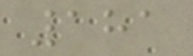181
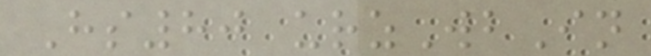Hs80 urzWbIn
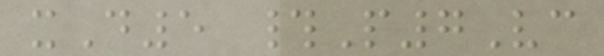xD5 #P7Vc
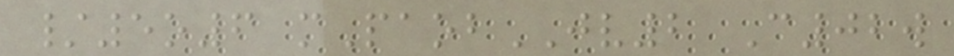/5o6 mPaobJV2 C02w
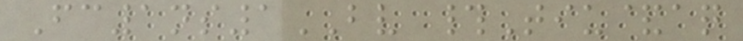Fc1ns1BV #Tiu&aq
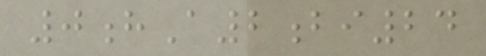0hA2bi24
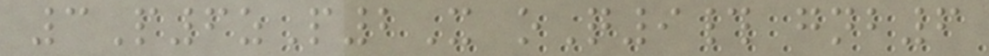3P6zP2X oQ9# gnb6
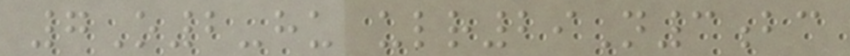7O2-hu ulr29N3bc
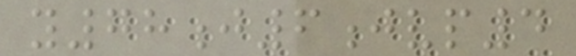y78j6jvp4
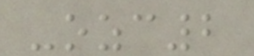-ozc2
